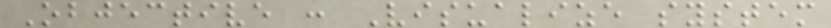Objective : Visualize system
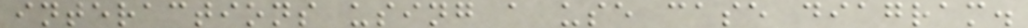interactions using a use case diagram.
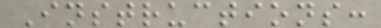Instructions:
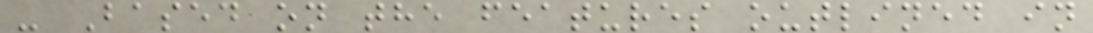- Based on the features outlined in
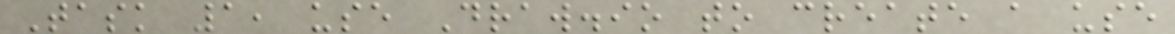Task 1, use Draw.io to create a use
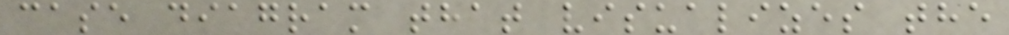case diagram that visualizes the
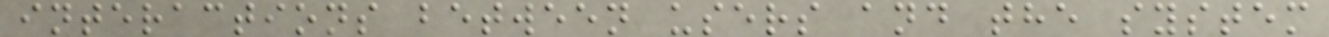interactions between users and the system
